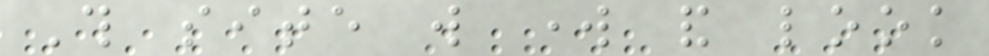This site will work and look
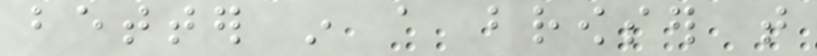better in a browser that
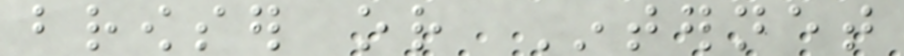browser or Internet
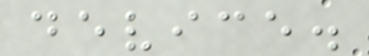device.
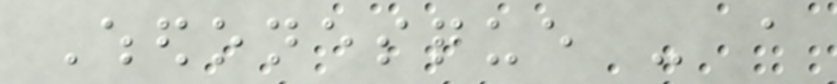Whedonesque - a
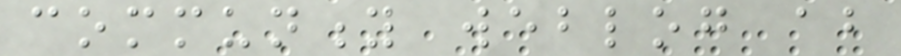community weblog about
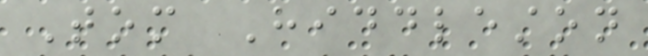Tom Hiddleston
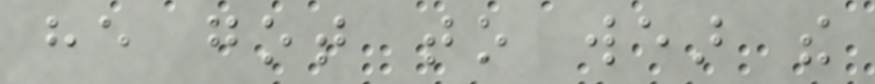he got to wear the
